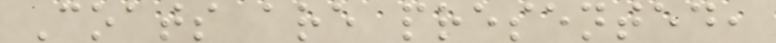Coats are presented,
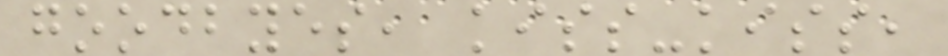goodbyes, kiss-kiss,
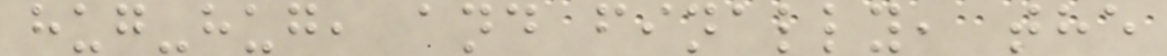hug-hug, and finally, the
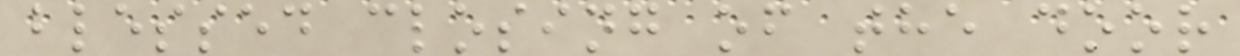blessed closing of the door
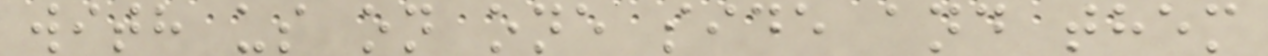with us on one side and them
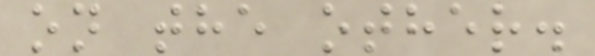on the other.
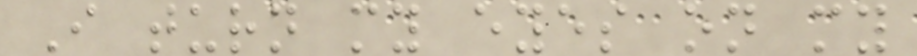I turn my eyes on my
